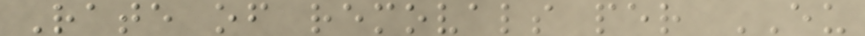Rate of removals per EU
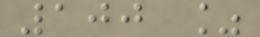100 %
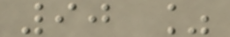90 %
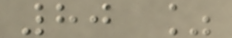80 %
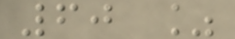60 %
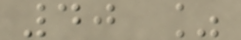40 %
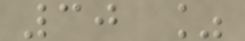30 %
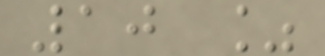10 %
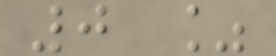0 %
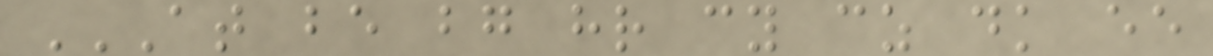AT BE BG HR CY CZ DK EE
